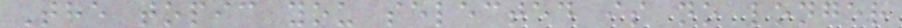The topic you selected is no longer
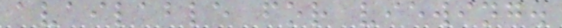available for viewing.
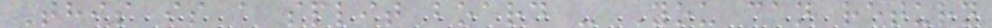This is a split board - You can return
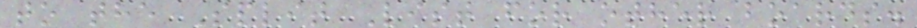to the Split List for other boards.
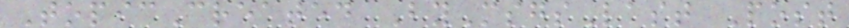TopicCreated ByMsgsLast Post
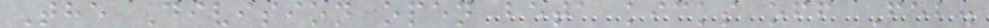The Division open beta kicks off Feb.
